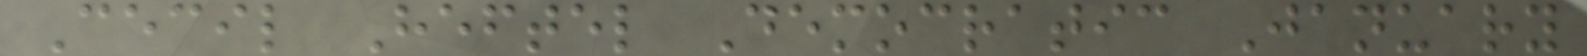Cecil Heftel Democratic January
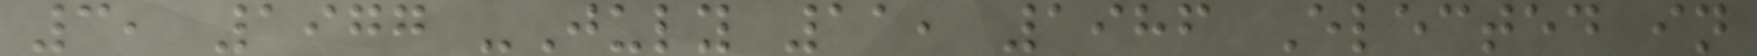3, 1977 -July 11, 1986 Elected in
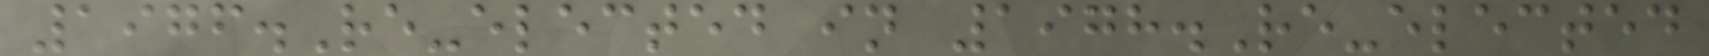1976.Re-elected in 1978.Re-elected
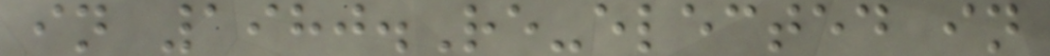in 1980.Re-elected in
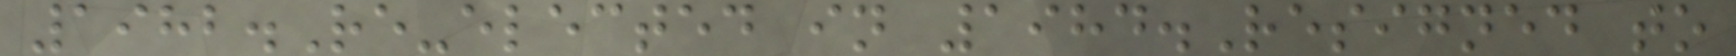1982.Re-elected in 1984.Resigned to
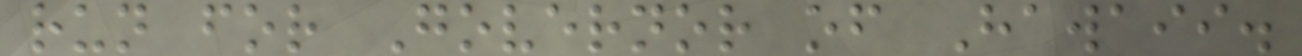run for Governor of Hawaii.
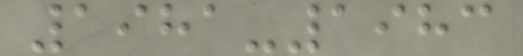1981-1983
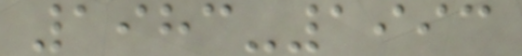1983-1993
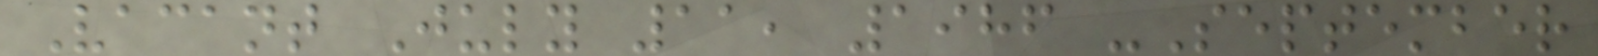Vacant July 11, 1986 -September
